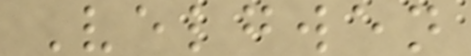Velgwen
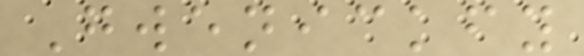Gwenickfy
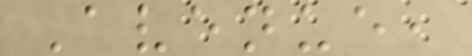Avenue,
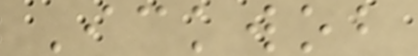Ickwob
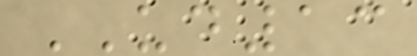UD13
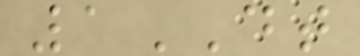1DT
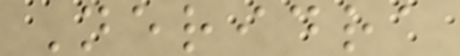Neridra
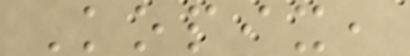Kopix,
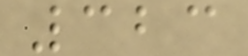323
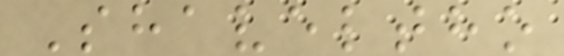Shaveltho
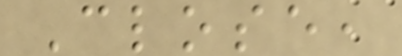Close,
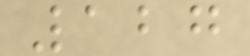127
